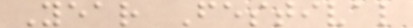Year Festival
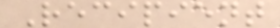Recipient
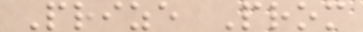Prize Prom
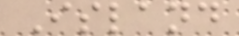Island
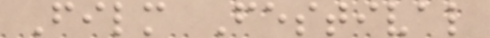Film Festival
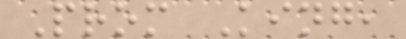Prom King,
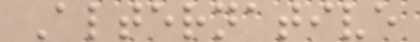Alternative
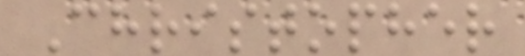Christopher
